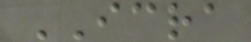ICRA
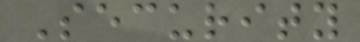Security
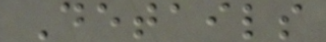Details
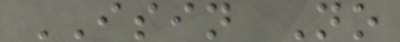ISIN No
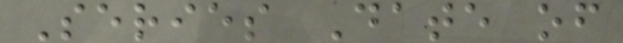Series Date of
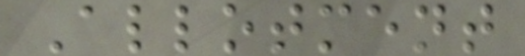Allotment
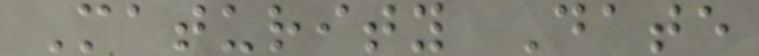Maturity Date
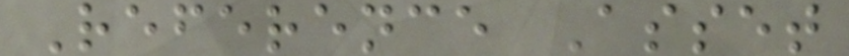Reference Asset
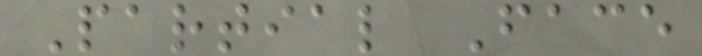Partial Face
